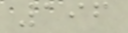196
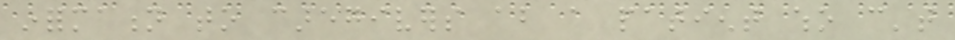information to caregivers about a patient who can't
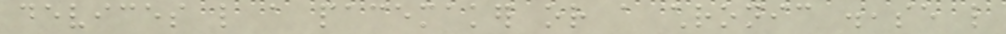devices like a pacemaker or a chronic disease like
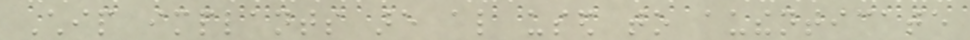Chip implants are also used to authenticate
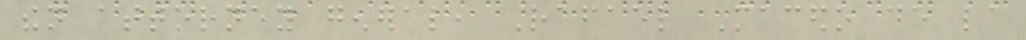then attorney general, Rafael Macedo de la
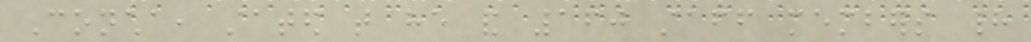Concha, stated that he and 160 staff members had
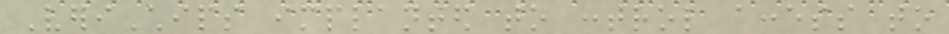VeriChips implanted to control access to
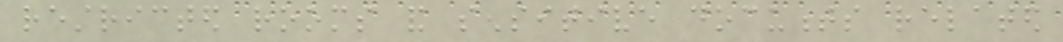restricted rooms and sensitive documents related
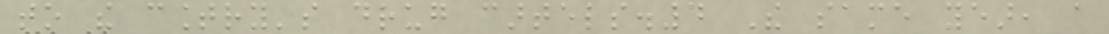to the country's drug cartels.4 The same year, a
